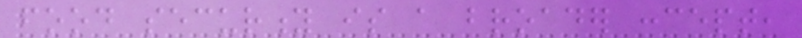food security is a broader concept,
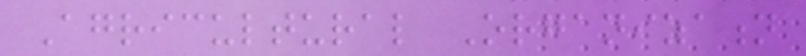Agricultural Organization
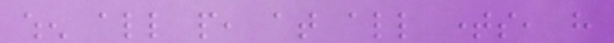when all people, at all times, have
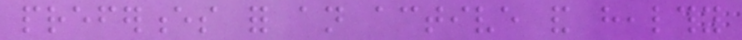preferences for an active and healthy
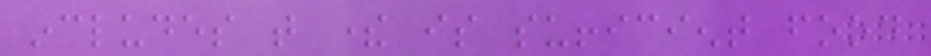includes that there is sufficient food
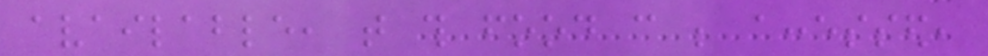available, that this food can be accessed,
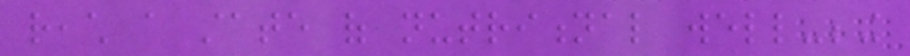reach a state of nutritional well-being
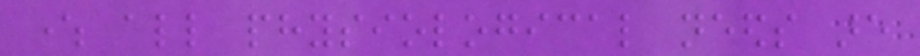where all physiological needs are
